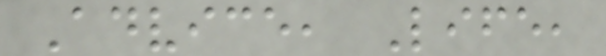Advice, Life,
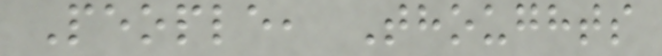People, Thoughts
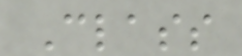Class
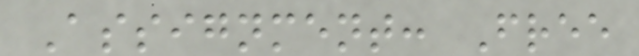Assignment: Free
